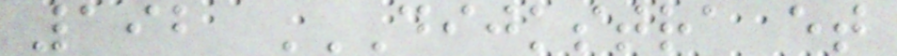192 DIJKSTRA ET
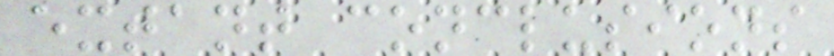extant conclusions
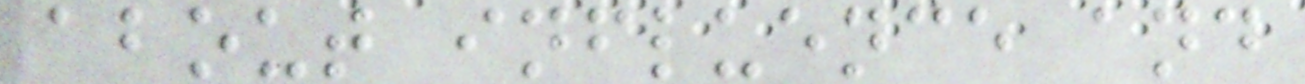about influence and
